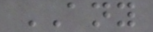ANY
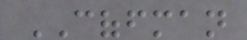COFFMAN
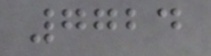7724
